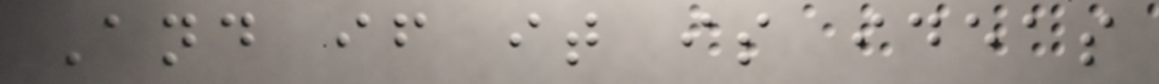And if it is ideas
